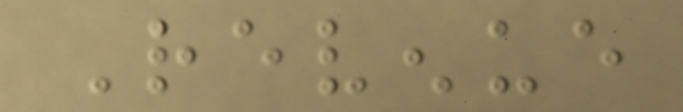Revenue
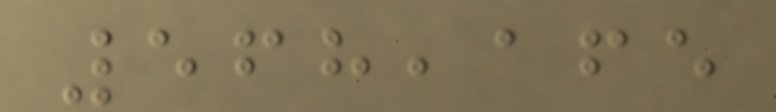568,165
